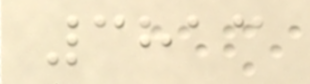3813
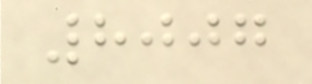8007
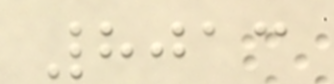8013
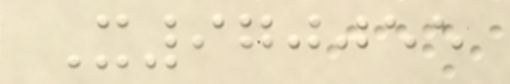X970055
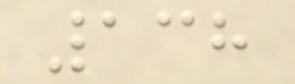138
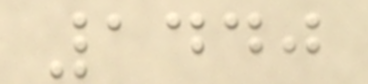1440
